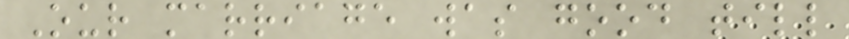Our marriage was good till
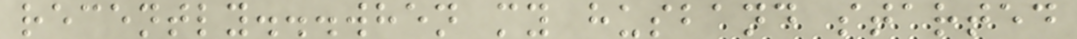recently...when my husband started
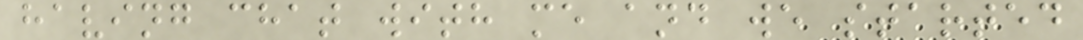having chat with me and we started
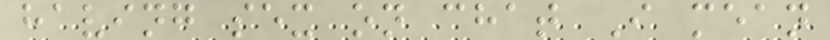having sex on chat I mean
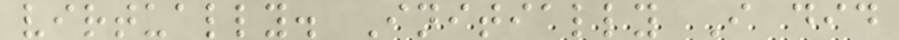virtually. Initially I did
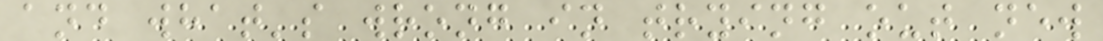and what's wrong in trying out new
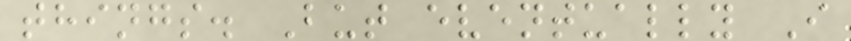things. But eventually I
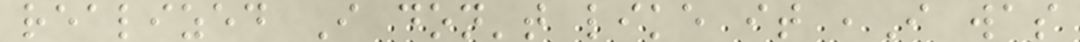realized I don't like it ,I was
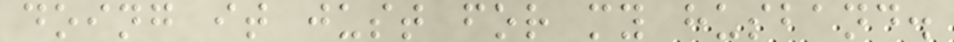doing it just for my husband.
